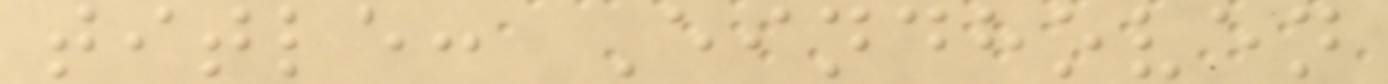title: Eindhoven
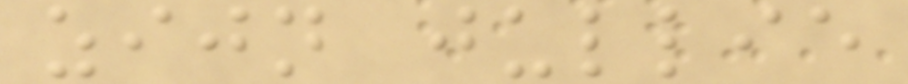zijn jullie
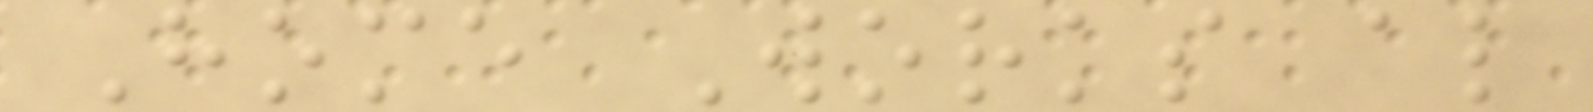Home Works al
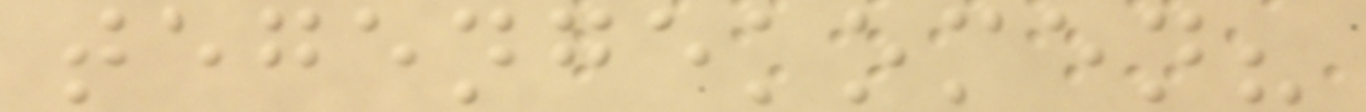tegengekomen?
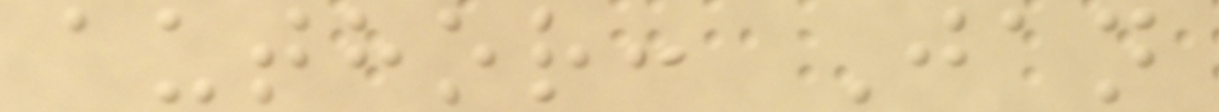author: Jan
